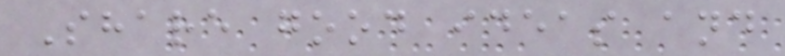Share good ideas and
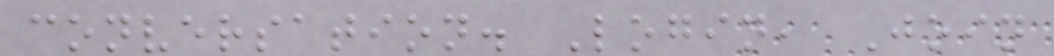conversation. Login, Join
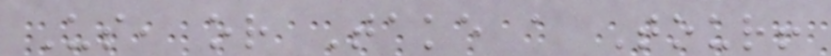Us, or Take a Tour!
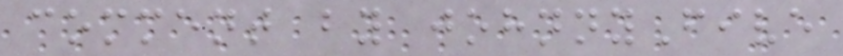comment by johnnyFive
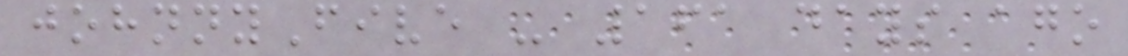johnnyFive - 161 days ago
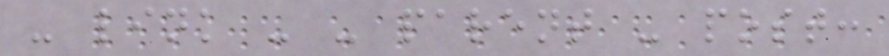- link - - parent - post:
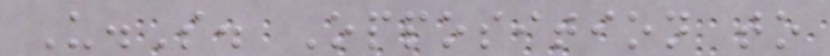U.S. Opposition to
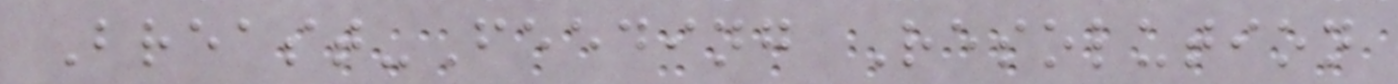Breast-Feeding Resolution
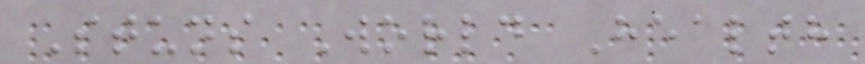Stuns World Health
